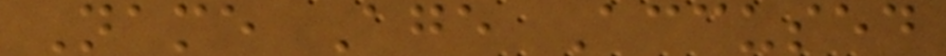Name Age Accused
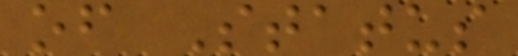of Status
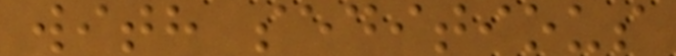with seditious
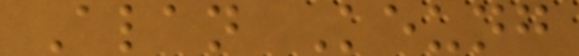Alan Keung
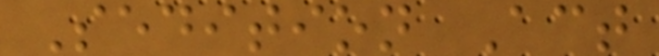Sedition Act
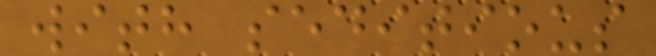with seditious
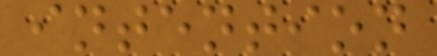intention
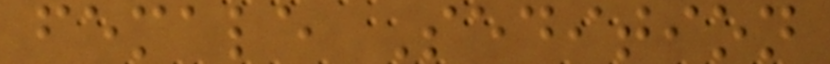female Sedition
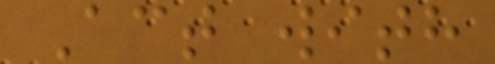Act with
